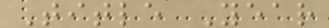Title Year
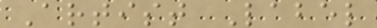Artist Label
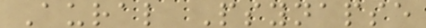Aural Psynapse
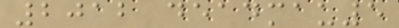2012 deadmau5
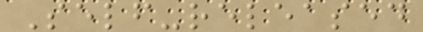Self-released
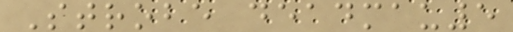Strobe deadmau5
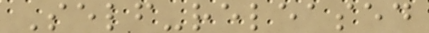Self-released
